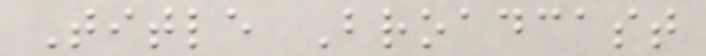Title Broadcast
